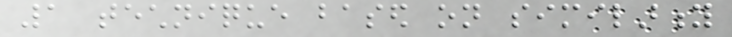1 technique based on similarity
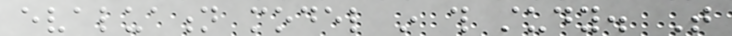evaluation model in this study. That
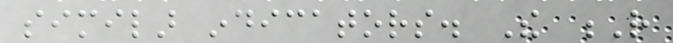similar indicators. The R
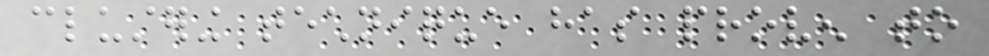clustering technique has proven to
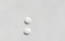be
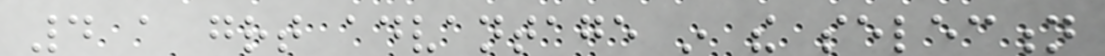4 a great advantage in the selection
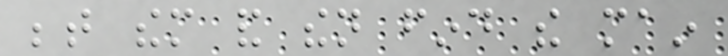between them and then find the main
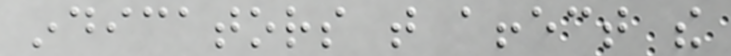indicators that affect the
